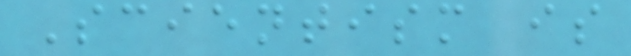Scientism is
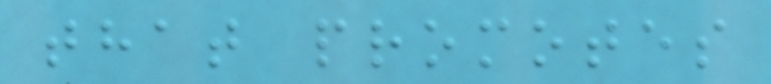that promotes
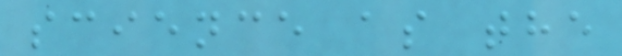science as the
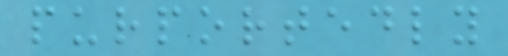purportedly
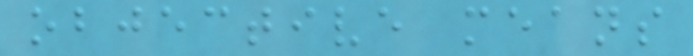objective means
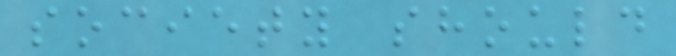society should
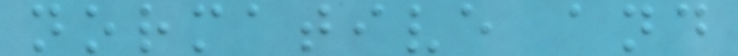normative and
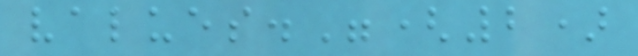values."(2)
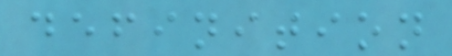definition
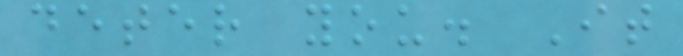deter you. It
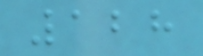128
